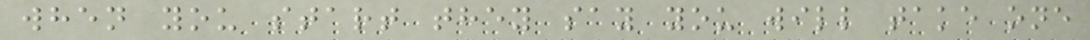when you start they say you will take one
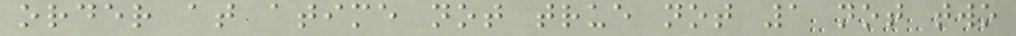order at atime not true not 1 not two
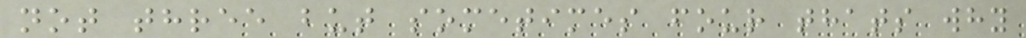not three but sometimes four thats why
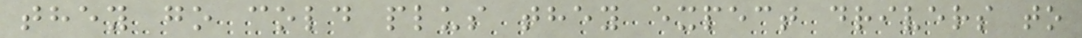they go cold plus they expect drivers to
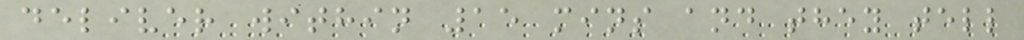deliver within 15 mins and they tell
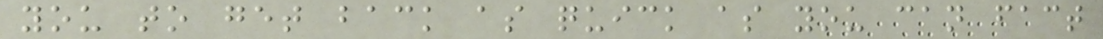you to get back as quick as you can fact
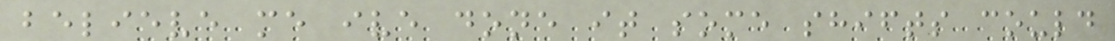believe me ive done it some shifts could
